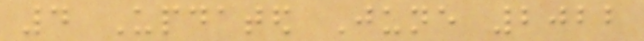4 Updated June 2022
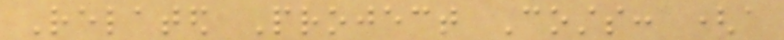Related Project Costs: (a
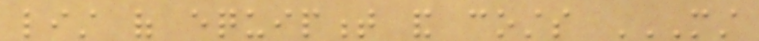list of equipment and costs MUST
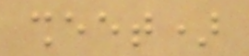sheet)
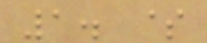1. $
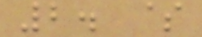2. $
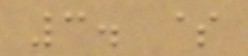3. $
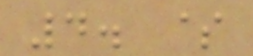4. $
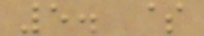5. $
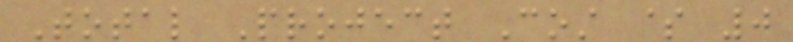Total Project Cost $ 0
